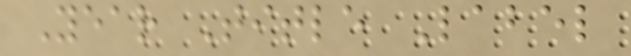Year Title Label
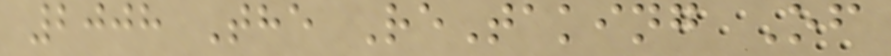2008 The ReTaking Of
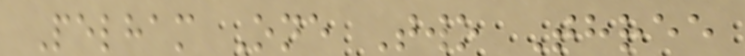Pelham One Two Three
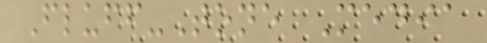Fluff-Tone Media
